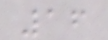16
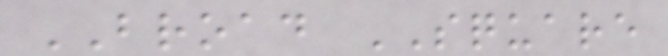BROAD SQUARE
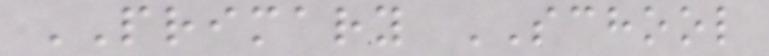PRIMARY SCHOOL
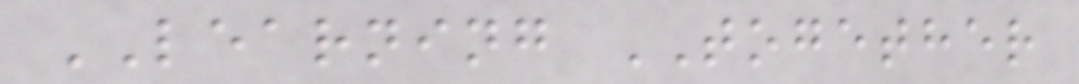LEARNING TOGETHER
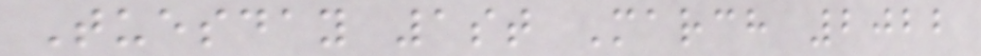Tuesday 1st March 2022
